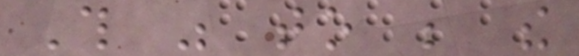This was to be the
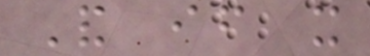And if it
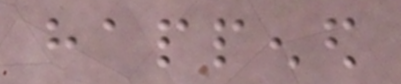happened
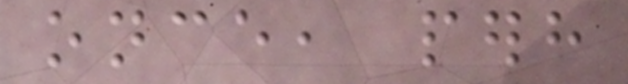once, perhaps
